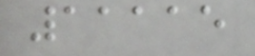11115
